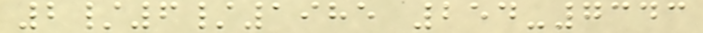2/6/1985 254-7343
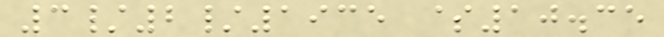3/2/1935 $10.35
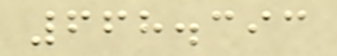668.393
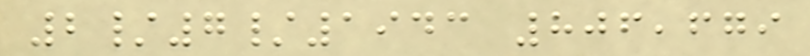2/7/1943 806,679
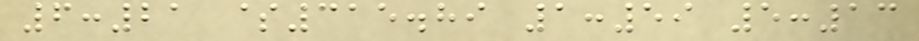6:21 $315.89 1:59 5:13
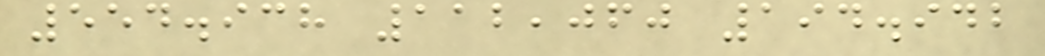554.938 112,060 194.942
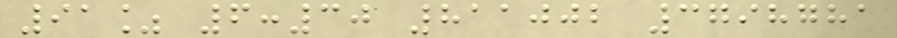91% 6:30 811002 3798781
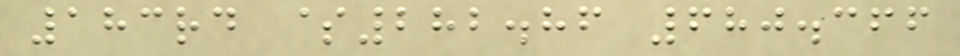183rd $282.86 680.366
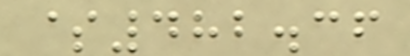$482.36
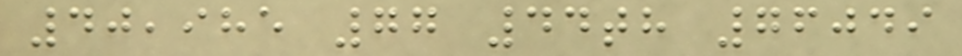40,985 77 44th 76049
